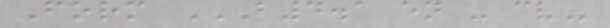Form B4.1 EN - CV
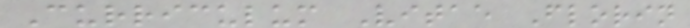Curriculum Vitae Florin
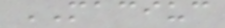MACIUC
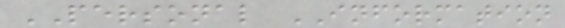PERSONAL INFORMATION
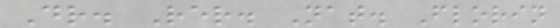Dr. Rer. Nat. Florin
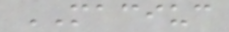MACIUC
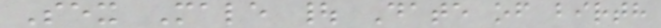Sex Male | Date of birth
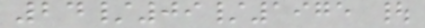24/09/1975 |
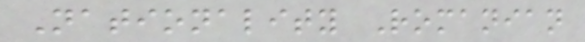Nationality Romanian
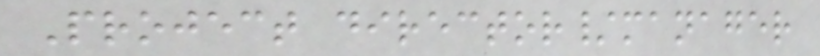Project director/manager
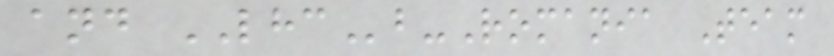and LHCb-Romania Team
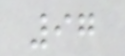97
